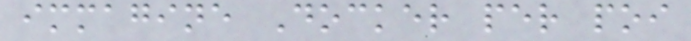immagine Docker per poi
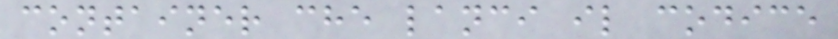container che lanci il codice
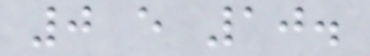0 e 10.
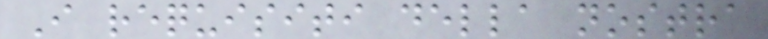I requisiti della nostra
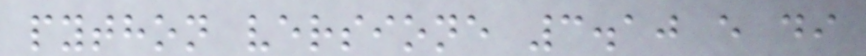python versione 3.10 e di
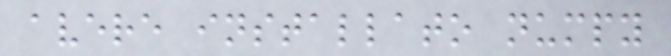avere installato numpy
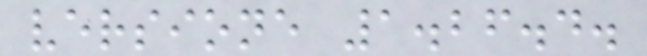versione 1.26.4.
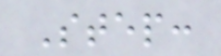Step:
